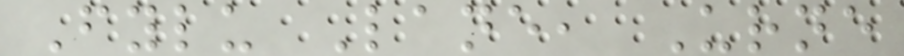Fylu Lane, Urne
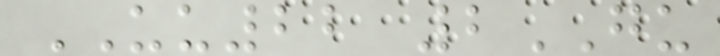UU22 2GU
